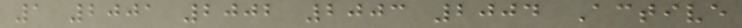1 2001 2002 2003 2004 Active
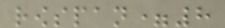rowspan=8
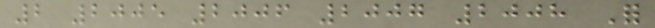2 2005 2006 2007 2008 For
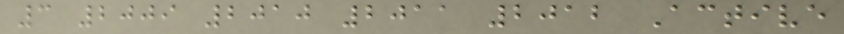3 2009 2010 2011 2012 Active
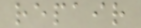repair
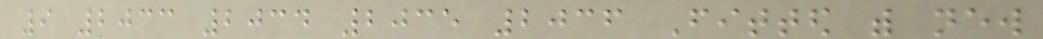9 2033 2034 2035 2036 Fitted with new
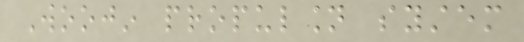Woojin propulsion system
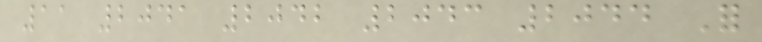11 2041 2042 2043 2044 For
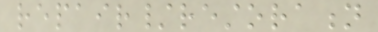repair/restoration
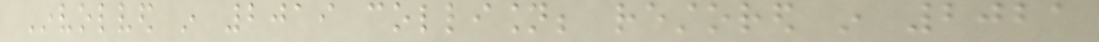Involved in 2019 collision; restored in 2021
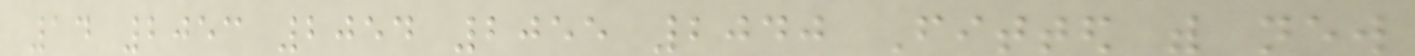14 2053 2054 2055 2040 Fitted with new
